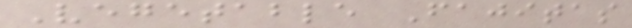Vegetable Fajitas
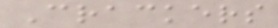Crackers
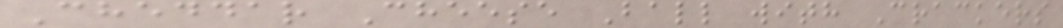Cheddar Cheese Ball with Crackers
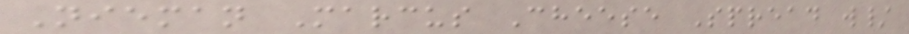Nieman Marcus Cheese Spread w/
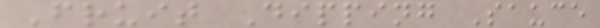Fruit Dipping Sauce
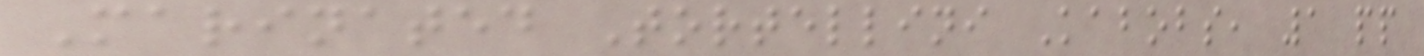Marinated Tortellini Kabobs, 1 pp
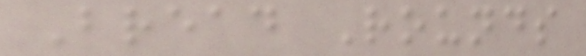Bread Rounds
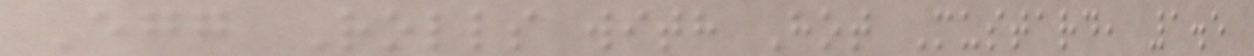Egg Rolls with Hot Mustard, 1.5
